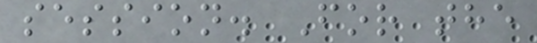session. For the
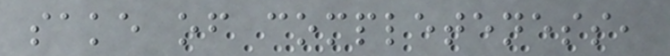sake of completeness,
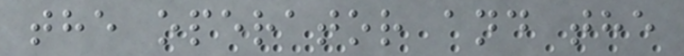the operator and the
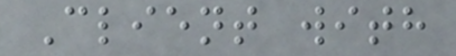Client with
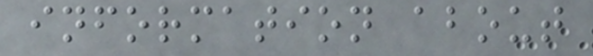information about
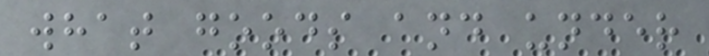what goods and under
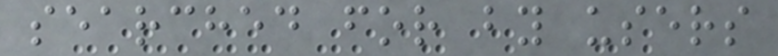searched for by users
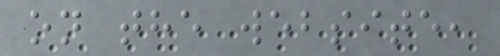on the website,
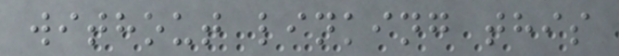without linking this
